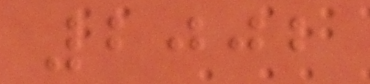2002
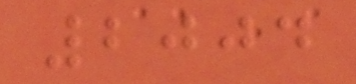2004
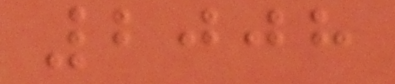2008
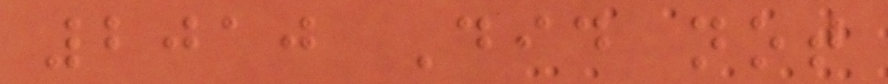2010 Did not
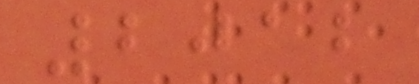2012
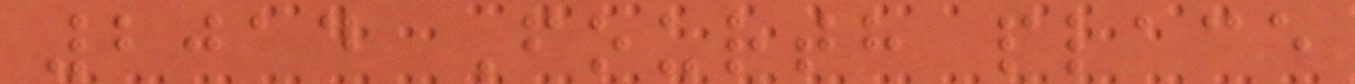2014 Fourth place
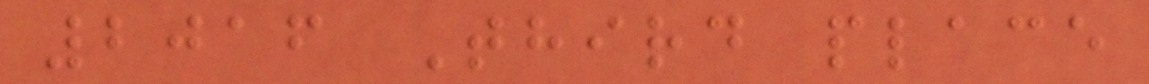2016 Third place
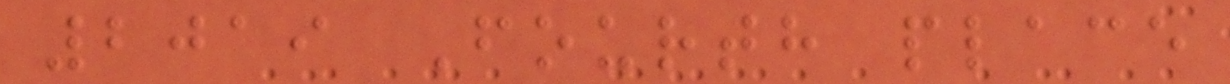2019 Fourth place
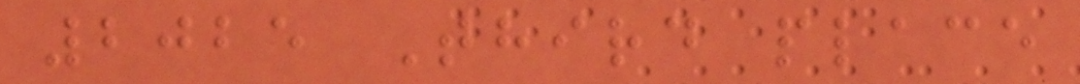2025 Third place
